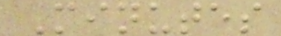Minutes
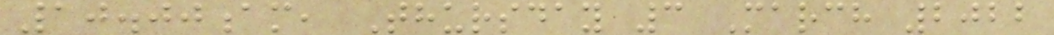10.00am, Thursday 3 March 2022
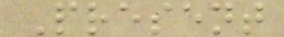Present
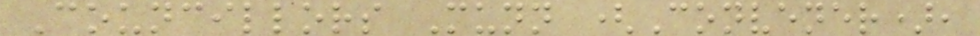Councillors Munn (Convener),
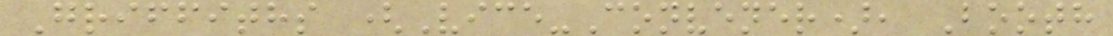Griffiths (Vice-Convener), Booth
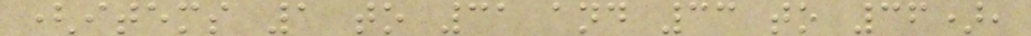(items 1 to 31 and 33 to 36),
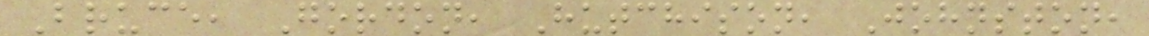Bruce, Gordon, Hutchison, Johnston,
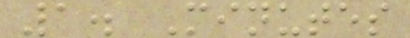1. Minutes
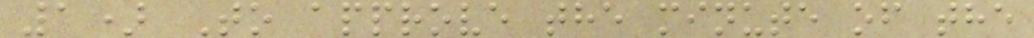1) To approve the minute of the
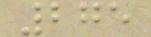275
